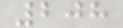208
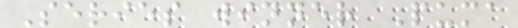Series winner Puma
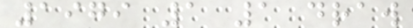1979 1 1 draw
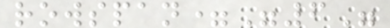rowspan="6"
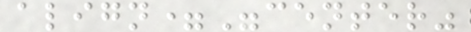align="center"
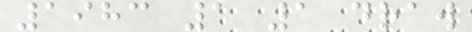1983 1 1 draw
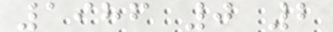1986 0 2
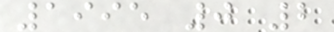1995 0 2
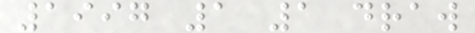1997 1 1 draw
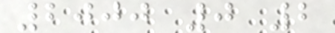2000 0 2
